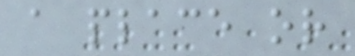a place or
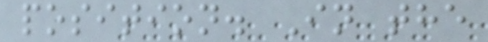position. In the
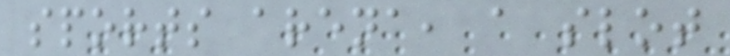sports arena, a slot
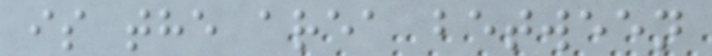is the area between
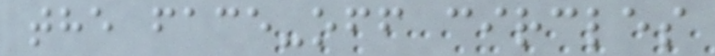the face-off circles
